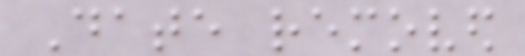Date removed
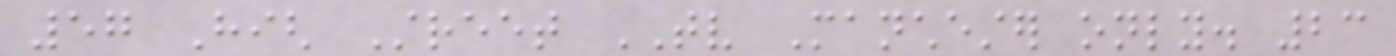57 High Street TV Manchester only. 23
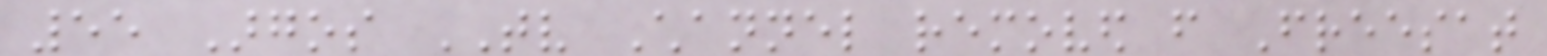55 Argos TV Channel removed from Freesat
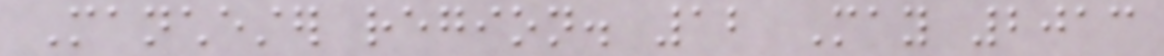Manchester region. 12 May 2013
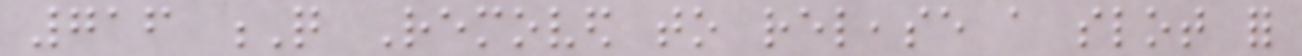716 Q Removed to release a slot for
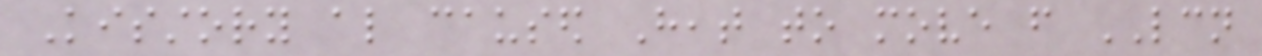Kisstory also caused Heat to move from LCN
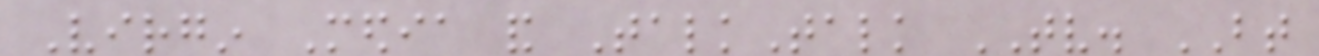Virgin Media and TalkTalk TV. BT
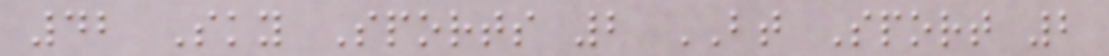42 Sky Sports 2 BT Sport 2
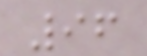96
